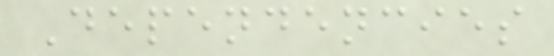Dependencies
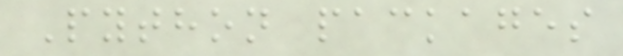Python packages
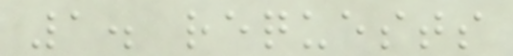1. requests
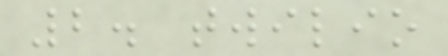2. twilio
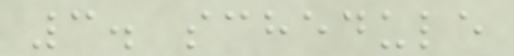3. schedule
